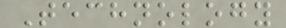Technology
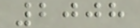2008
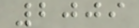2009
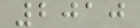2010
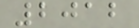2012
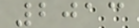2013
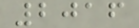2016
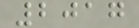2017
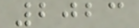2023
